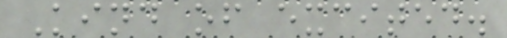Kind of excited.
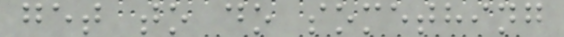get to do something
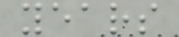years
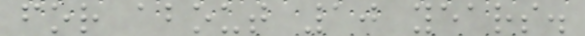for about 10 years.
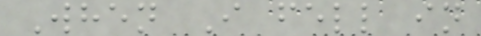When I fell in
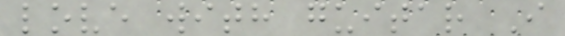love with guitar I
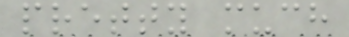pretty much
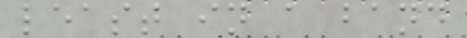least in a band
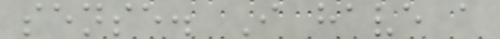sense. I have a
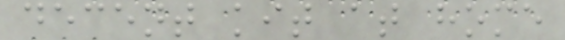decent kit at home
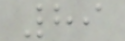89
